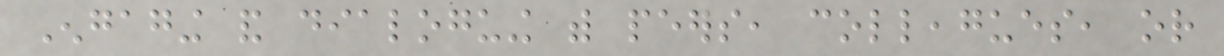Engaging and dialoguing with peers, colleagues, or
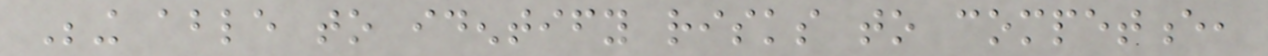Being able to identify risks to competence,
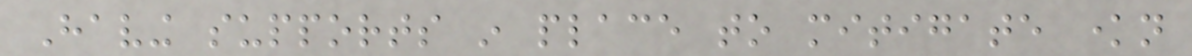Having supports in place to mitigate known
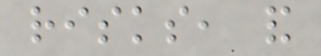risks, and
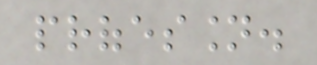profession.
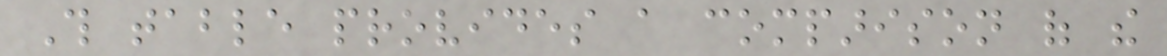This table provides a comparison of the
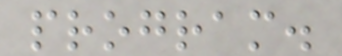program.
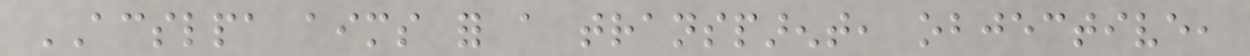ACSLPA aims for a transparent, objective,
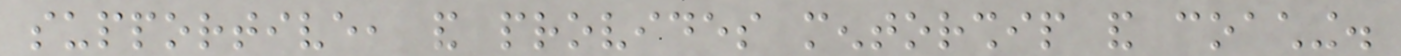supportive, and provides mentorship and coaching.
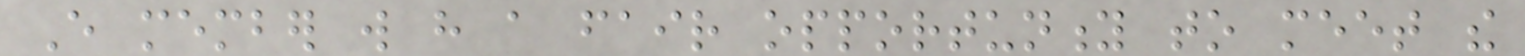Every member will have a fair opportunity to meet the
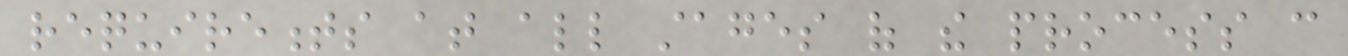requirements at all stages of the process can
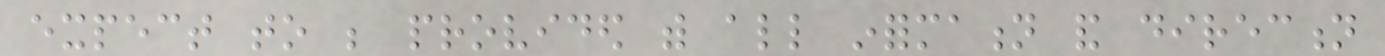expect to be provided with all information and direction
